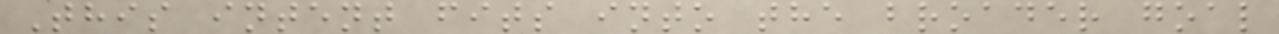This intent fits into the broader goal
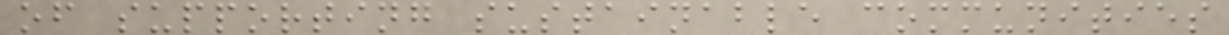of supporting sustainable communities
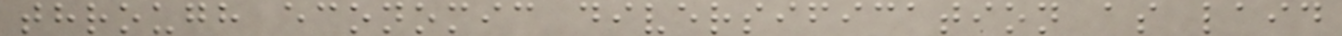through economic diversification as laid
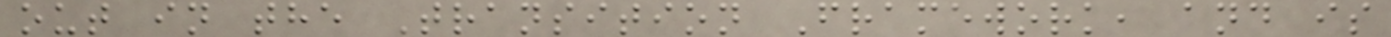out in the Transition Framework, and is
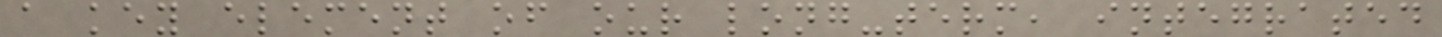a key element of our long-term, integrated
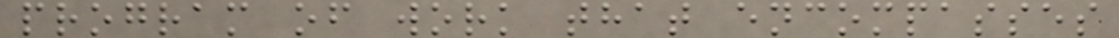program of work that encompasses
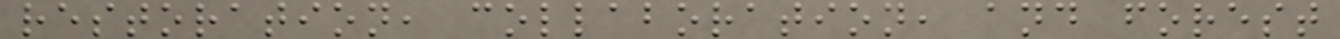restoration, collaboration, and forest
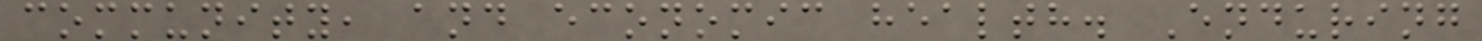community, and economic health. Enduring
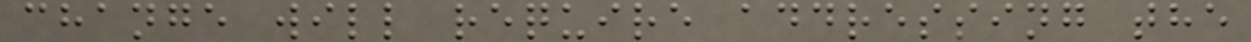change will require addressing the
